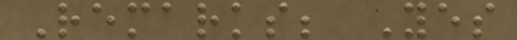Remarks; Yes
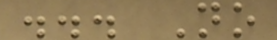... No
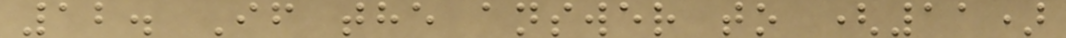12. If the answer to (11)
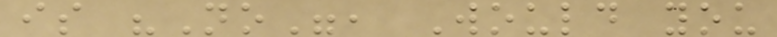is "No", Would you
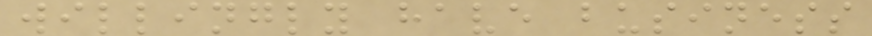willingly have business
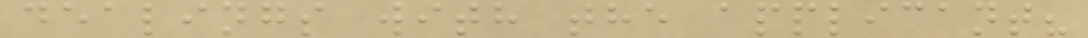dealings with the applicant?
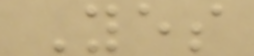Yes
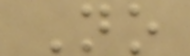No
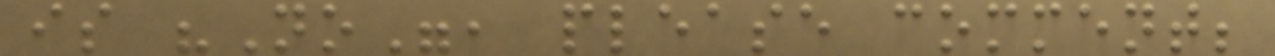is "No", please comment;
